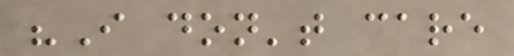"I don't care
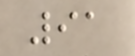91
